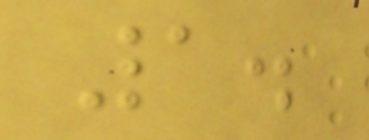1.
